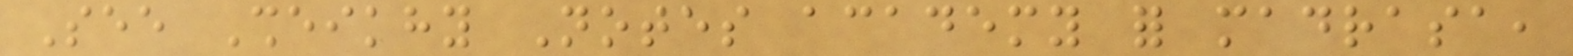See Sheikhy Notes academy for madrasa,
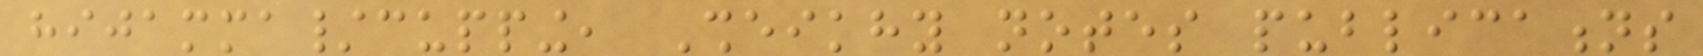hijamma/cupping, Sheikhy notes publications
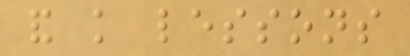and knowledge lessons
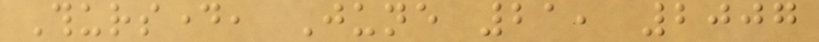Thursday, June 21, 2007
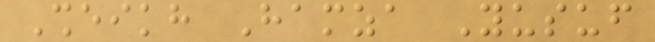Sheikh Hamza Yusuf
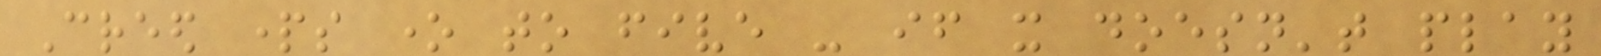Creed parts one to five - if it doesn't play
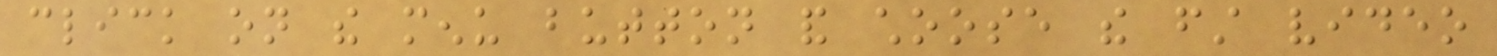click on the menu button and choose the first video
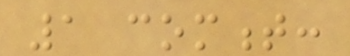1 comment:
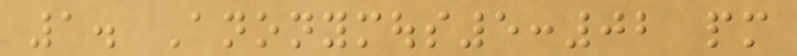1. Anonymous5:02 pm
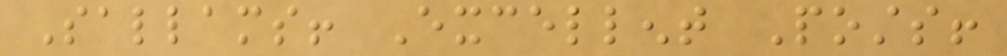Sallams! Excellent Posts!
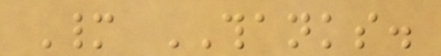Many THANKS.
